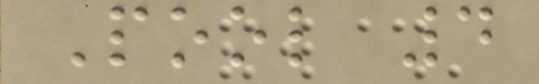Pool 4
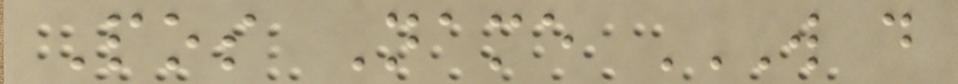Pos Name W D
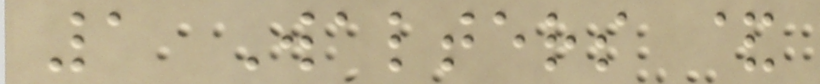1 Walters &
